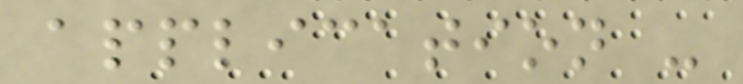application -
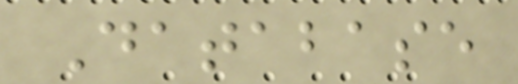Database
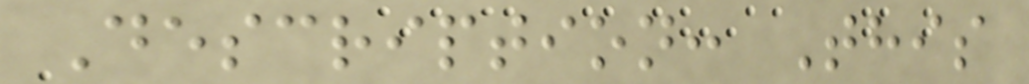Description: This
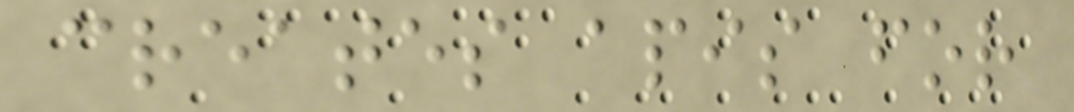creates apis for
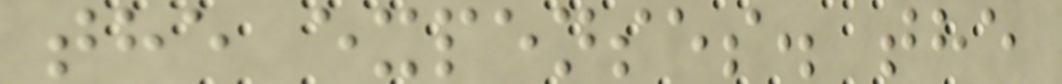the expenses. the
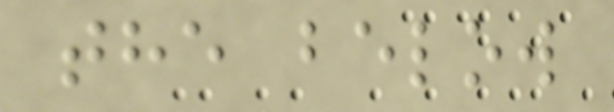the below
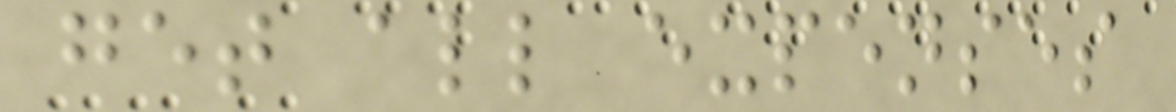get all expenses
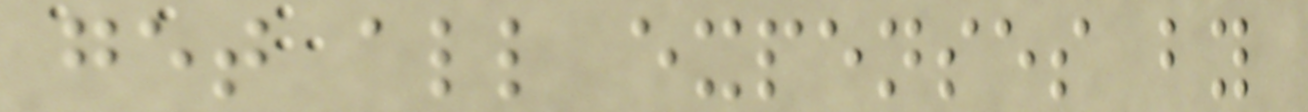get all expenses by
